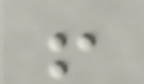!
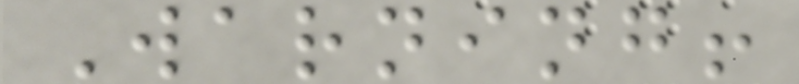Warning!
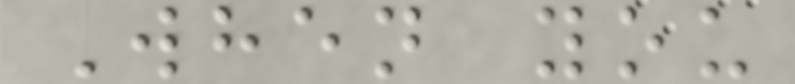When you
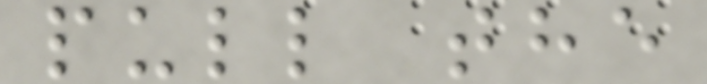pull the
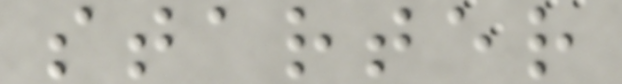starter
